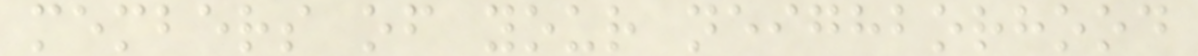members of your neighborhood
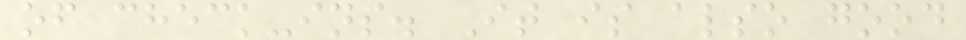of check-ins. It is also good
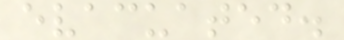evacuated.
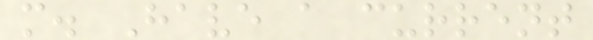m. Have a current
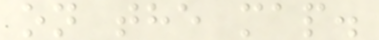on the map.
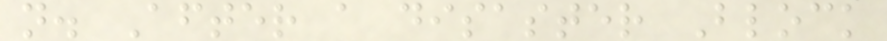n. After a disaster Block
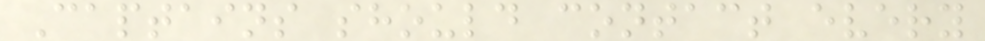Captains should contact every
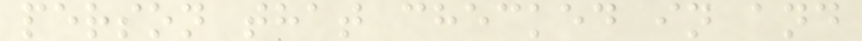person that checked in and
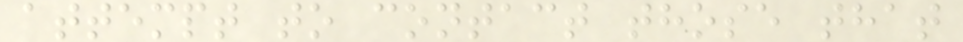attempt to contact those that
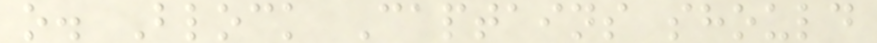o. Block Captains should
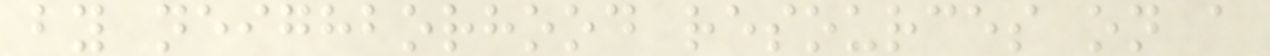by neighborhood resources on a
